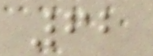62
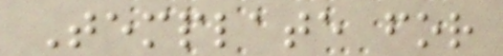Template for
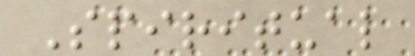Spiritual
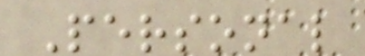Personal
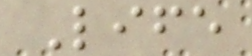Life
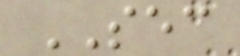SEC
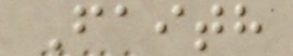Faith
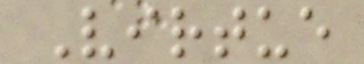Virtue
